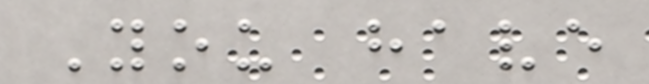You have
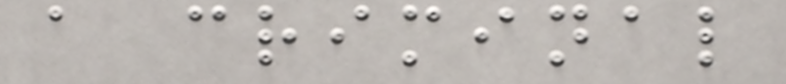a criminal
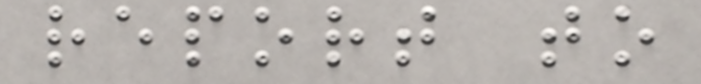report to
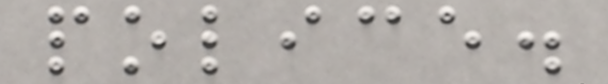police.
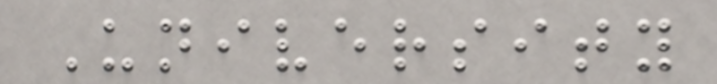University
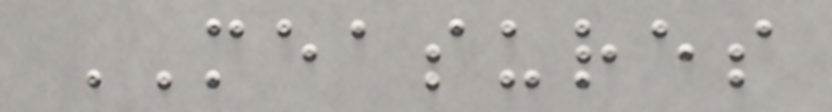MEASURES
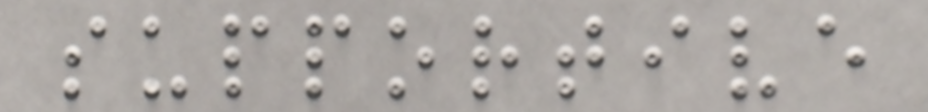supportive
